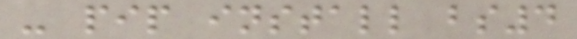- pip install bs4
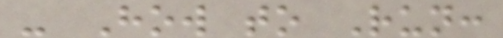- How to Run:
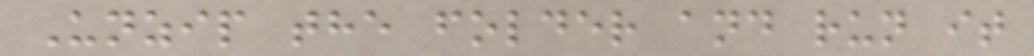Unzip the folder and run it
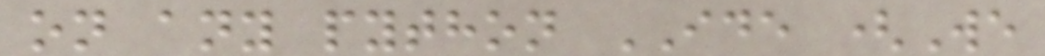on any python IDE (We
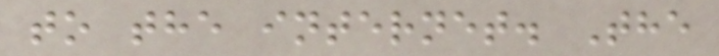to the internet. The
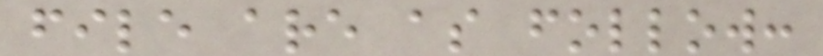file are as follow:
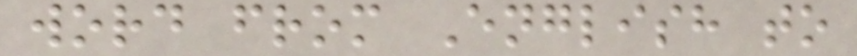word from English to
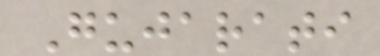Gujarati
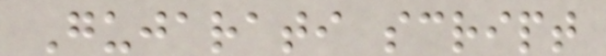Gujarati script
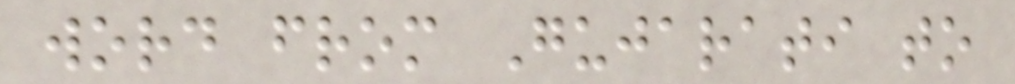word from Gujarati to
